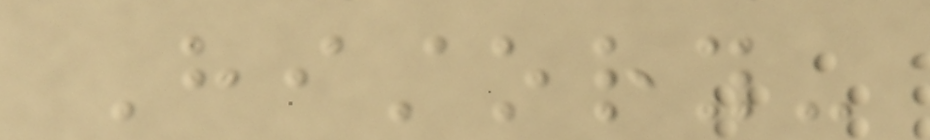History-
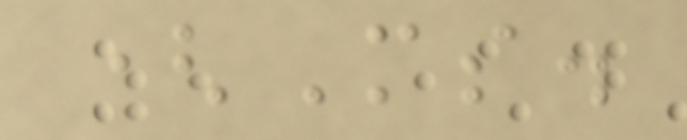(Ms.
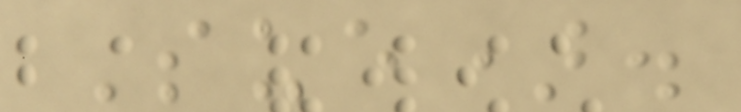Sue).
